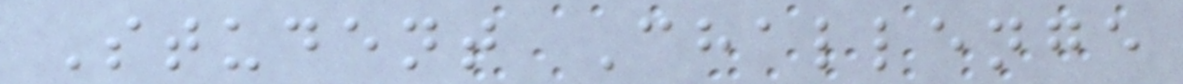Student Challenge
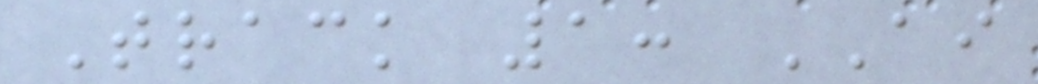Track 1: AI
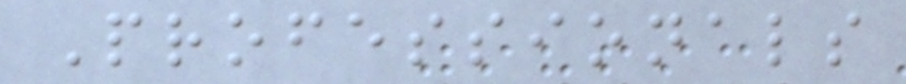Professionals
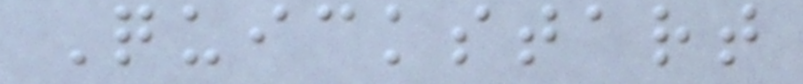Quickstart
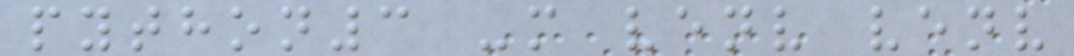python3 -m venv venv
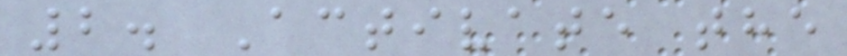2. Activate the
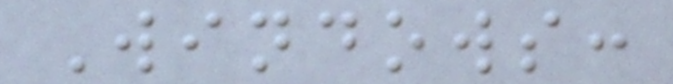Windows:
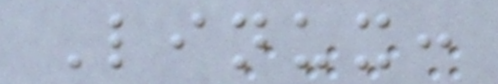Linux:
